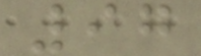97
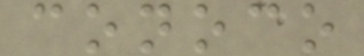conoco
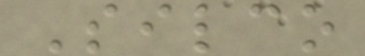Silco
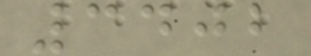3402
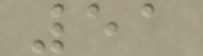51
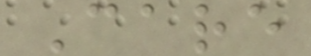Care
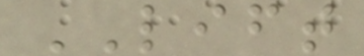LIFT
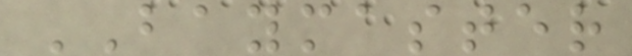BAYMASTER
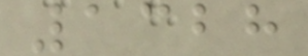1328
